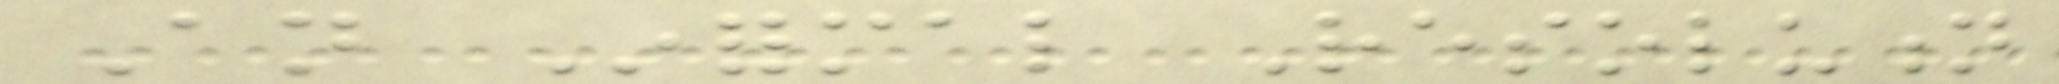An Informal Resolution
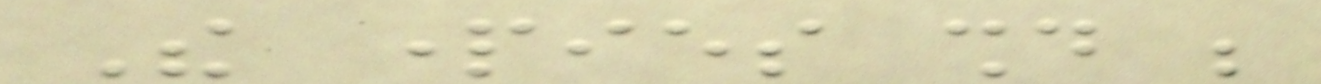The parties should be
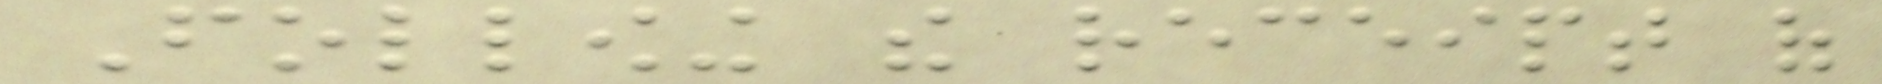Following the receipt of
